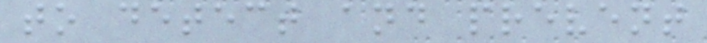to detect and prevent
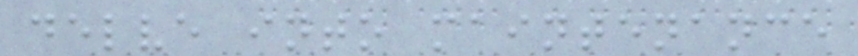delve into maintenance
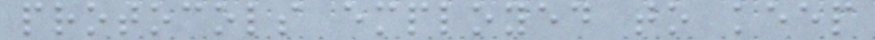protocols employed to keep
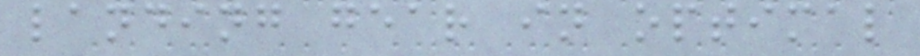landing gear in optimal
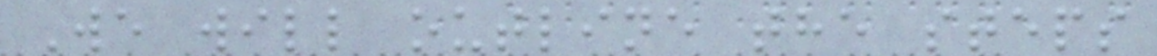We will outline the steps
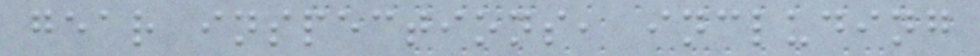gear inspections, including
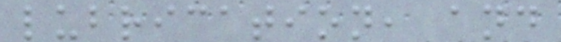lubrication, and
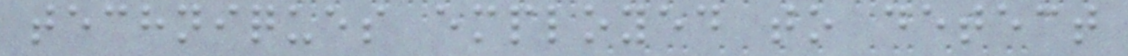techniques employed to detect
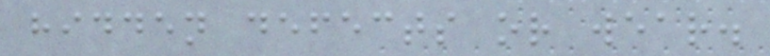hidden defects or wear.
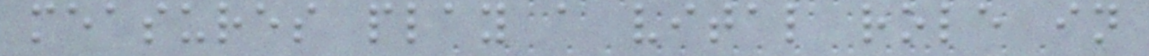measures play a vital role in
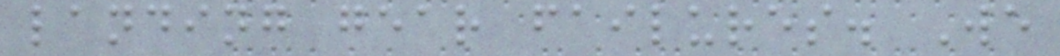landing gear failures. We
